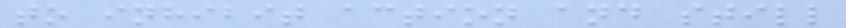to inhibit action and still
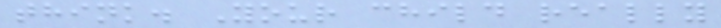think. Your child really
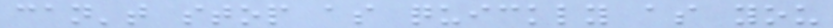can't stop as quickly as you
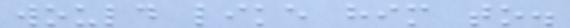would like him to.
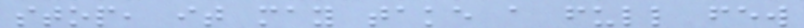stop, it may take a full few
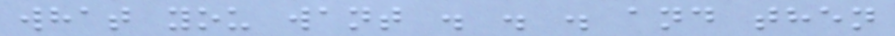what you want . . . and then
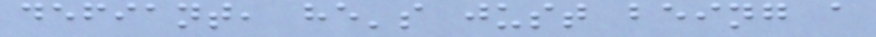defiant, he's just being a
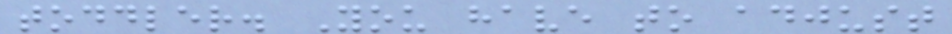toddler. You have to adjust
